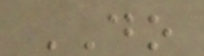DO
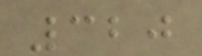320
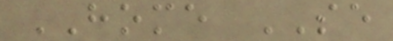HOME SE
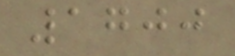1700
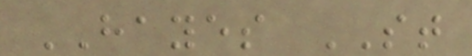HAYES ST
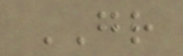GR
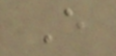E
